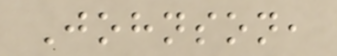Johnson,
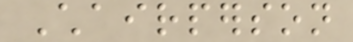Chairperson
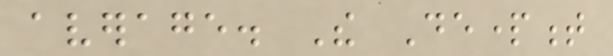average. The Department
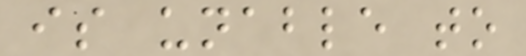is unable to
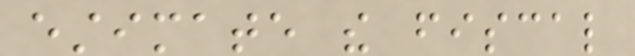estimate the fiscal
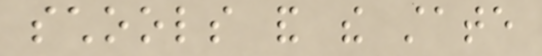schools and the state
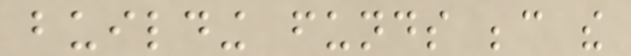building funds because the
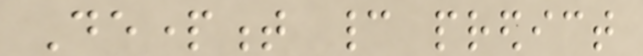Department cannot predict
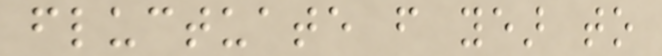fluctuate from year to
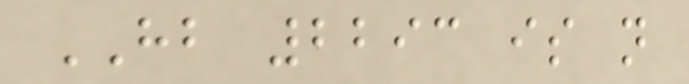HB 2293 is not
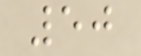50
